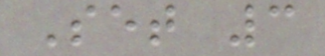Set 3
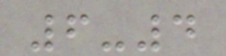6-4
